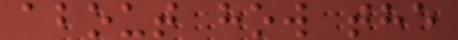about how the
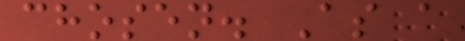chosen. As a
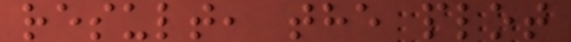result, the plot
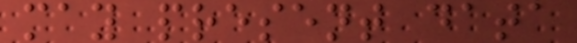may present data
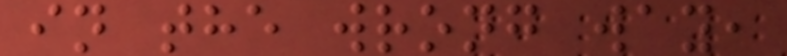in the wrong way,
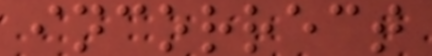incorrect
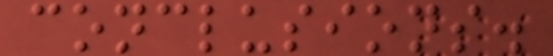conclusions.
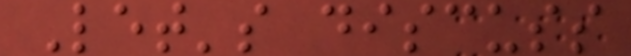Let's discuss
